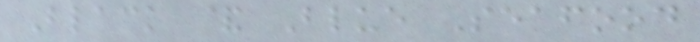Black & Blue Seafood
